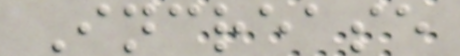Increase
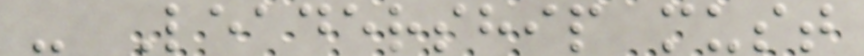- Leadership must
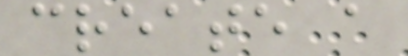create a
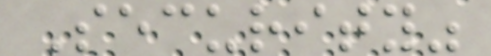Security"
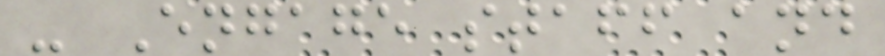- Engage staff and
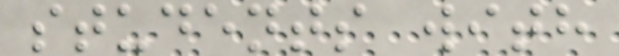students with
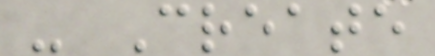- Create
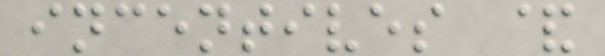incentives &
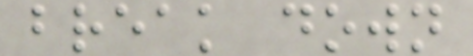break down
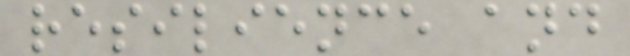resilience and
